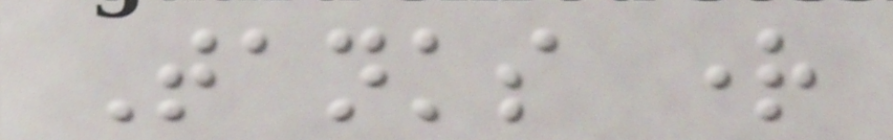Tanks right
